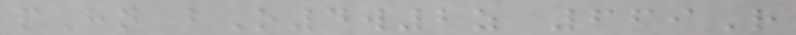pHn bO4w2z 669R
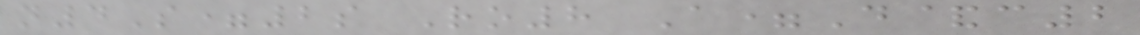n4S=2s Ro8 A=D&c2
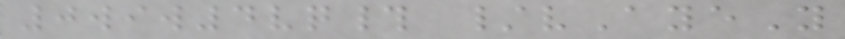0wiw4vq# /vAyeY
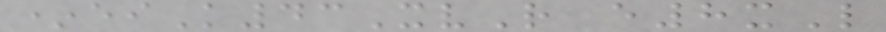*eiK43XvR e8xL
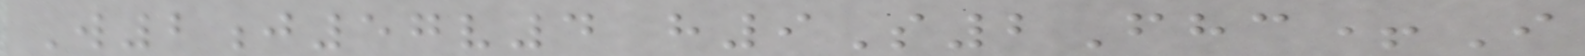W2j57v4 h9S2Fhc+I
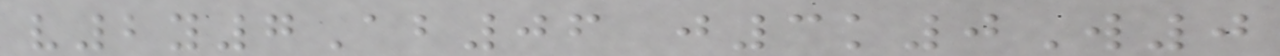v2y7Ab06 j3k0W0
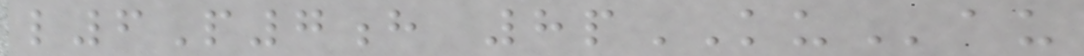l6P7h 8pKUau
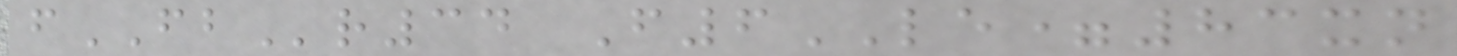fFBr34 F6LE=83xn
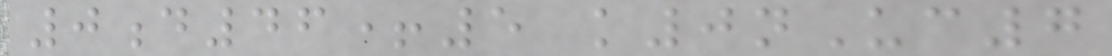0d46+5 k0nUc7
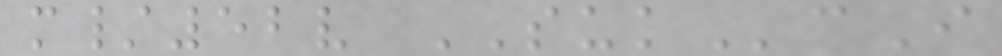m/52v SUKcI
